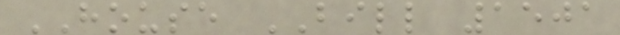HOUSE BILL 1501
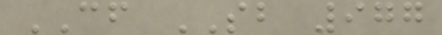CF SB 977
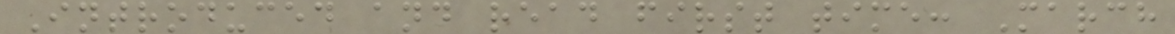Introduced and read first time: March
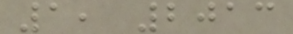1, 2013
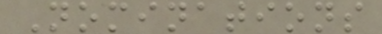Nominations
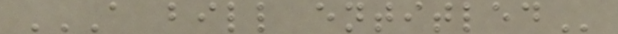A BILL ENTITLED
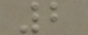2
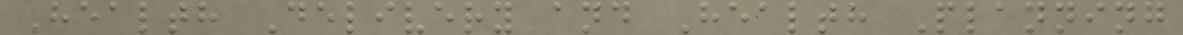Health Delivery and Health Planning
